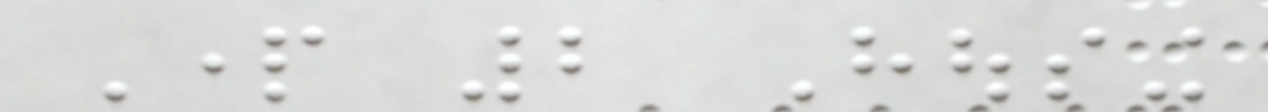Part 2 Housing
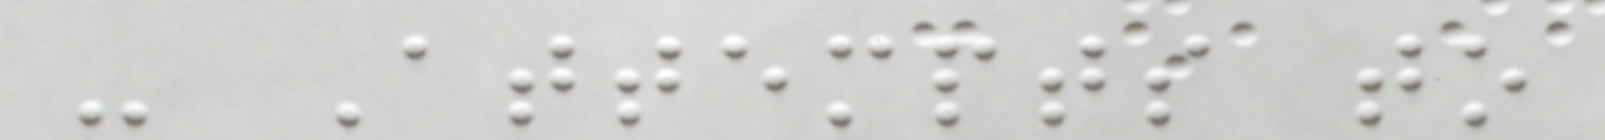- Attempts to
